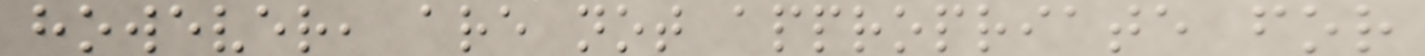however, are not appropriate for
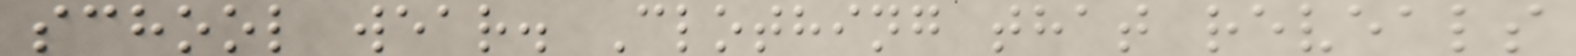school wear. Clothing that reveals
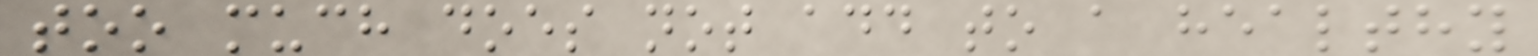too much does not add to a healthy
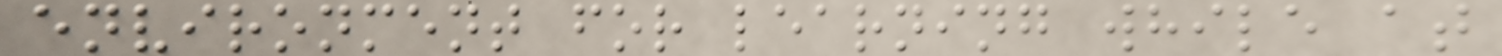environment for learning while at
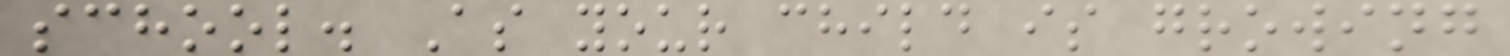school. As your child is growing
